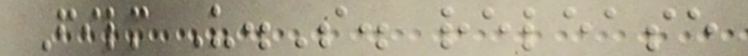Film U.S. release
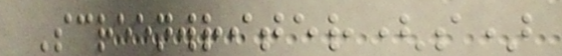Screenwriter(s)
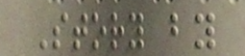Story by
